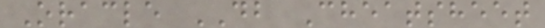Oracle DB Cheatsheet
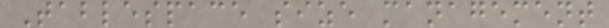Tablespace size management
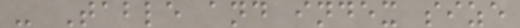- Table and index size
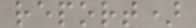report)
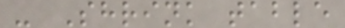- Shrink table
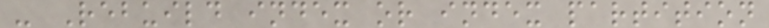- Rebuild index or index partition
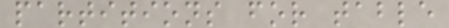partitions for table
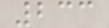233
